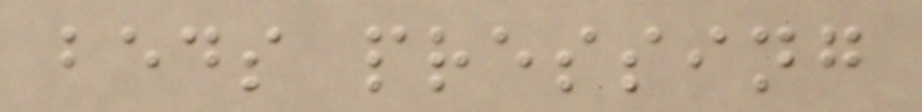beds pressing
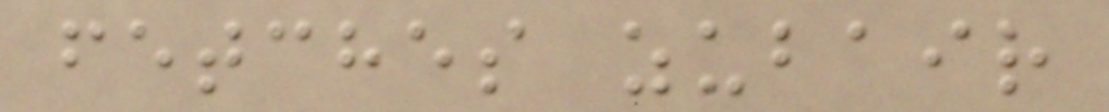fetches zubair
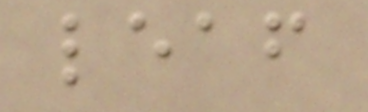leaf
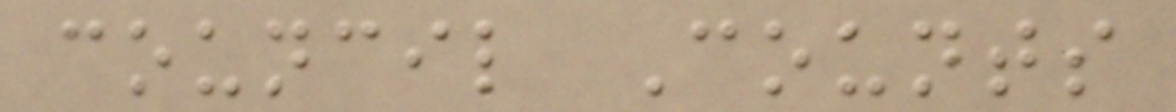council Counts
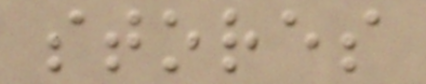stores
